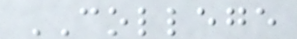COLLEGE
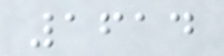1614
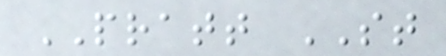PRATT ST
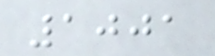1001
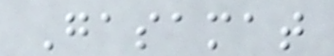Gasamat
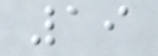19
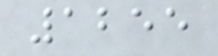1255
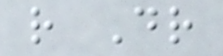r Dr
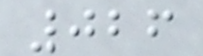026
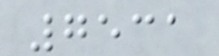7531
